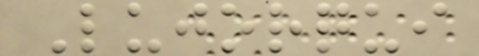Lujorqui
